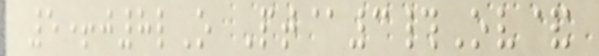5+j8lO Pt@3#Ov&
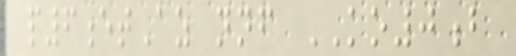p6etAz nnf KO0b
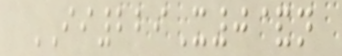II229X0&n
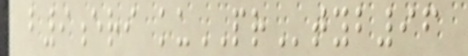b9eri kuPRtyb96
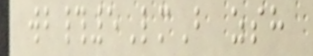wb#5LmB zsh
